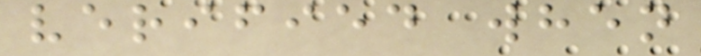verified when
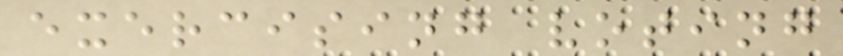exercising voting
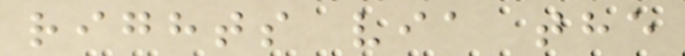rights via the
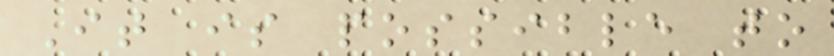It is possible to
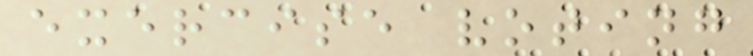exercise voting
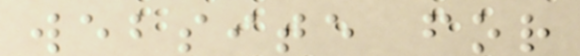website for
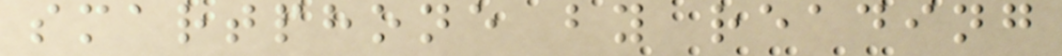smartphone by reading
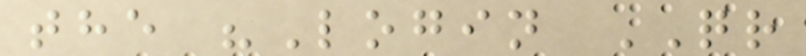the "Login QR
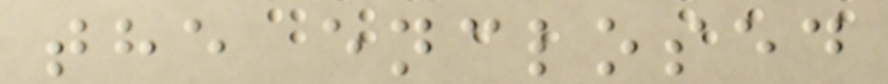the enclosed
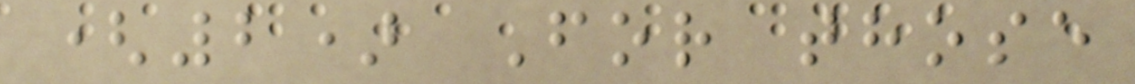(2) For those
